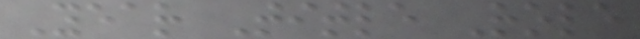Year Title Role
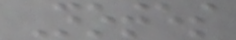Notes
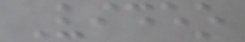Video
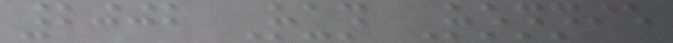2002 Run Ronnie
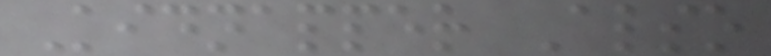Kidnapper Also
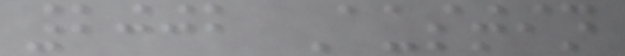2002 Austin
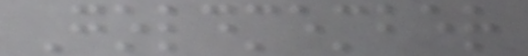Goldmember
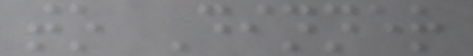to Dinner
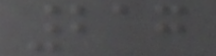217
